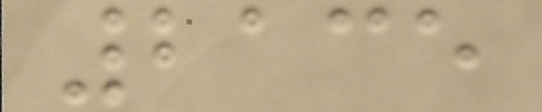2135
